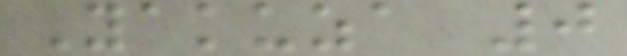Yakuza 0
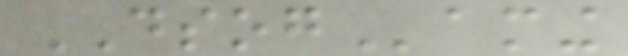DSOGaming
